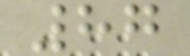87
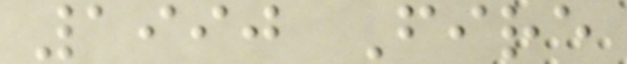1990 Fire
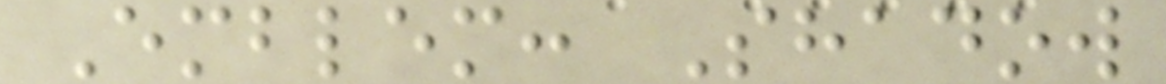Emblem: Shadow
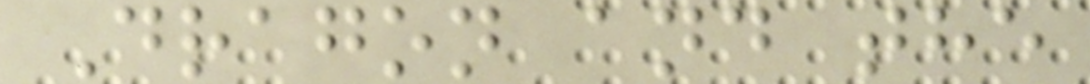Dragon and the
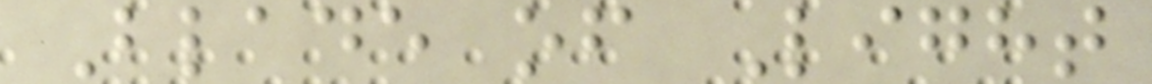Blade of Light
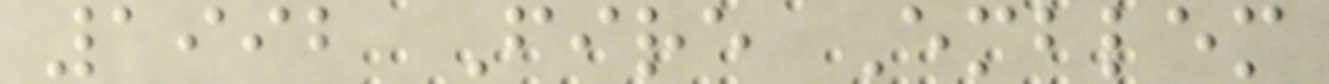1992 Fire Emblem
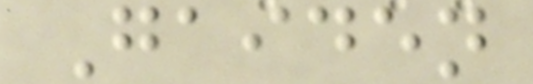Gaiden
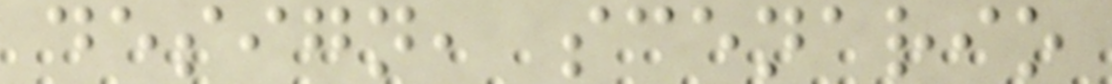design, scenario
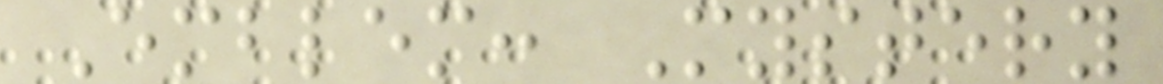Emblem: Mystery
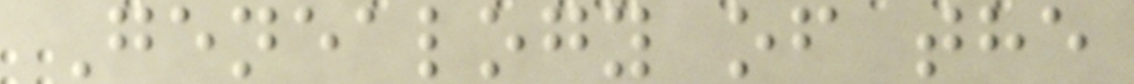Genealogy of the
